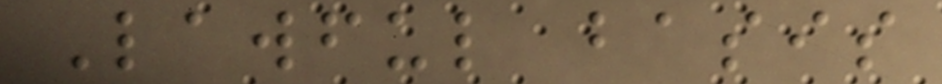Lawful basis
